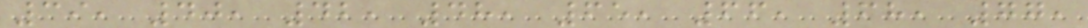39, 40, 42, 48, 65, 66, 68, 77,
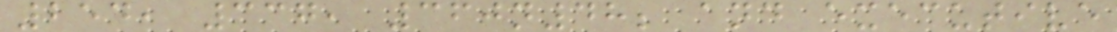254, 337, 360n48; and executive
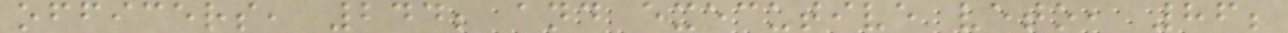officers, 244; and executive veto, 86;
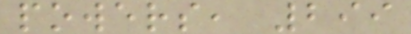powers, 299
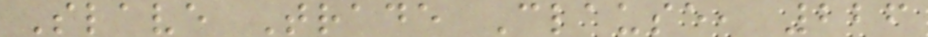Slave Trade Clause, 226
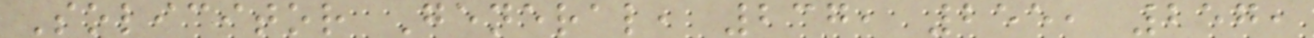Solicitor General, 237, 255, 257,
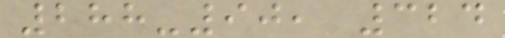288-90, 324
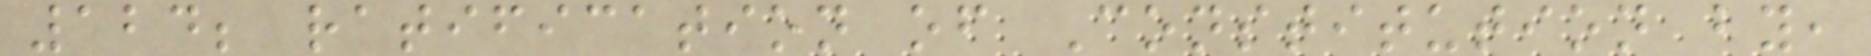124; ratification of Constitution by,
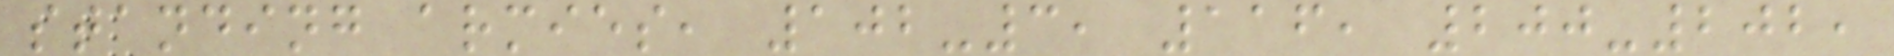standing armies, 102-3, 116, 200-202,
